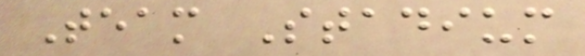Team Stadium
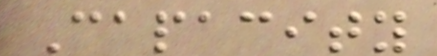Capacity
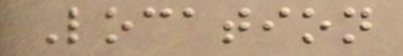Location
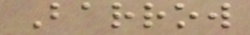Barrow
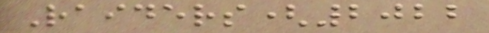Raiders(2022
